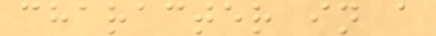character in a
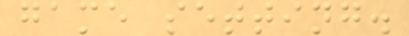game setting.
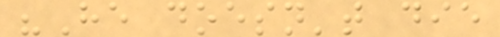"He doesn't die
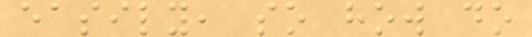easily, so how do
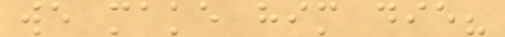we make him die?
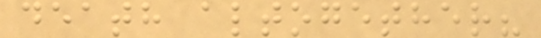death altogether?
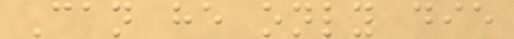Can he only die
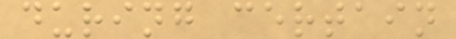during certain
